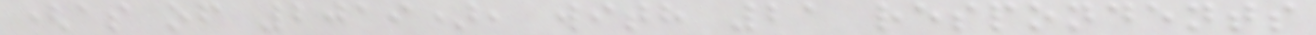(as of 2019), with 21 respondents
